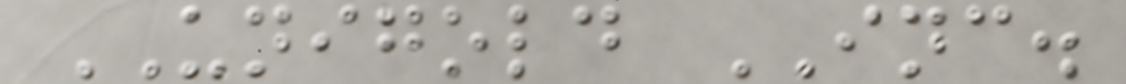UNIGOLD INC.
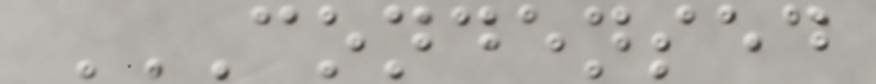CONDENSED
